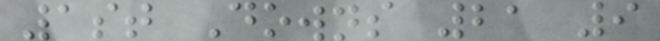1st Downs 21 9
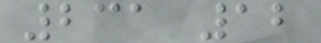231 12
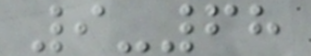9-68
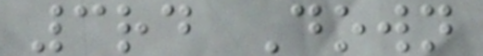3rd Down
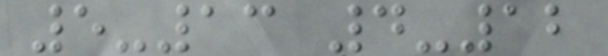5-13 4-12
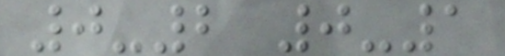0-2 0-1
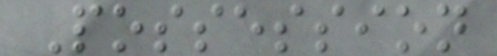Possession
